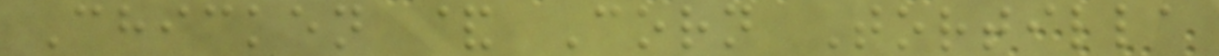Chicken & Corn Tortilla
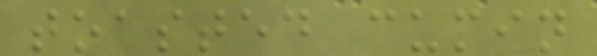toasted cumin
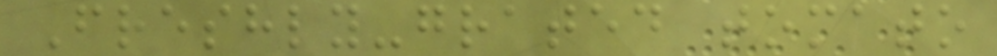Freshly-grated tomato
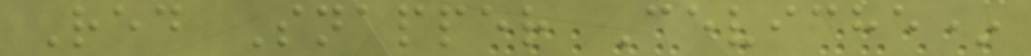Red Snapper Ceviche*
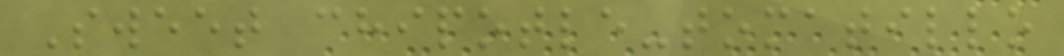Sweet chipotle-tomatillo
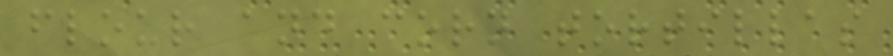flour and corn tortillas
